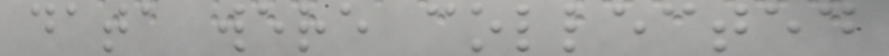data were collected
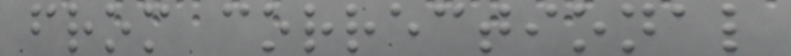from correctional
